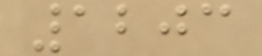1203
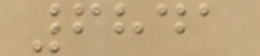6841
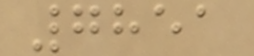7851
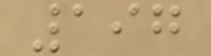197
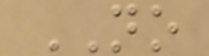NO
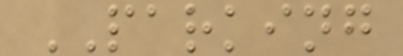PARKING
